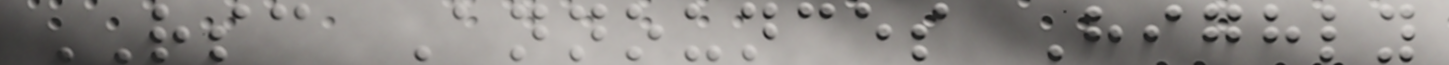RSC Announces Highly
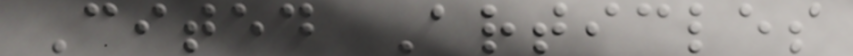Cited Articles
